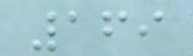169
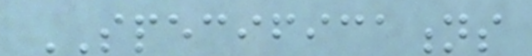SPECIFICATIONS
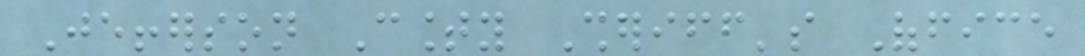Jefferson County Sheriff's Office
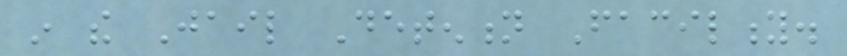in the Jail Detention Facility.
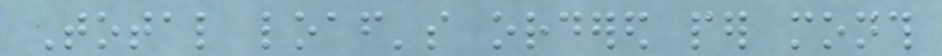Total loaf's ordered per month
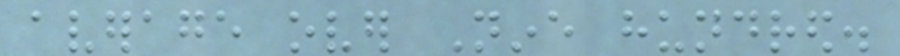average over Nine hundred.
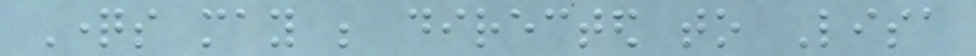Questions may be directed to Lisa
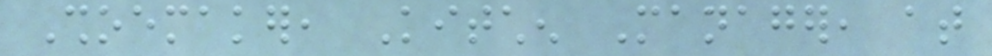Shoemaker, Kitchen Manager, at
